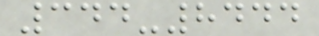344-8444
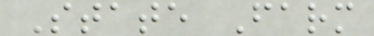State Farm
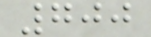700
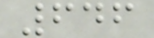646
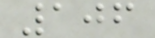106
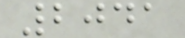2041
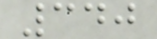340
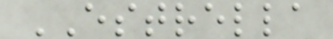ESTRELLA
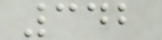342
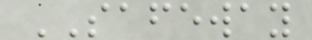SAFEWAY
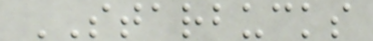STARBUCKS
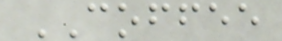COFFEE
